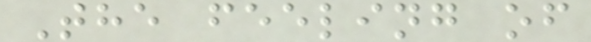The feeling of
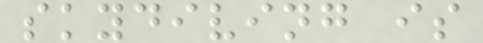skydiving is
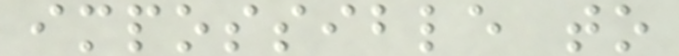impossible to
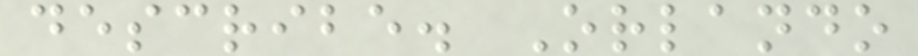describe. Orlando
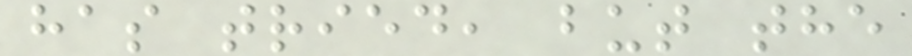has tried, but the
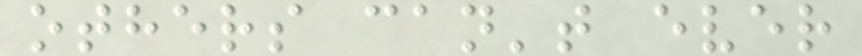others can't ever
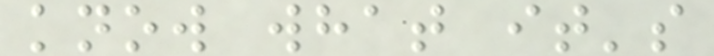know what it's
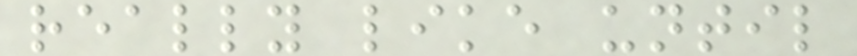really like until
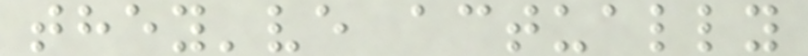they've actually
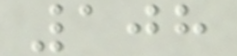108
